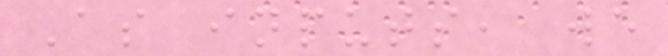As inputs, we
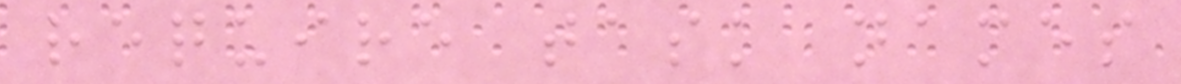require task names
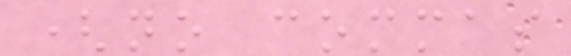(no commas
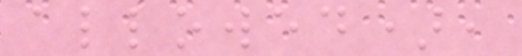allowed),
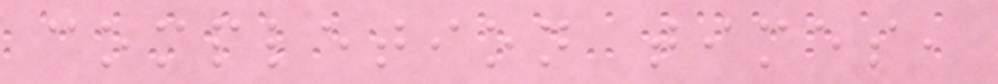completion times,
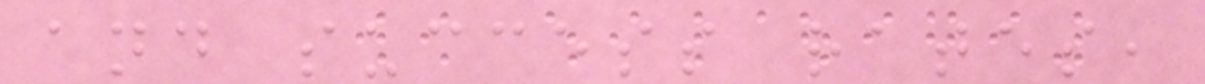and success rates,
